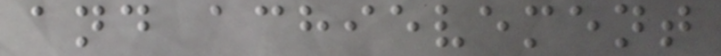and achievement
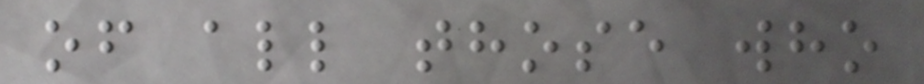of all those who
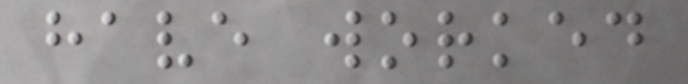have worked
